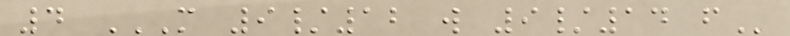4 M 9/12 W 9/14 F
